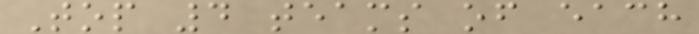Top 4 teams of each
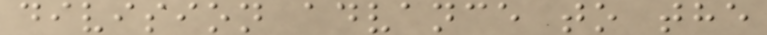division advance to the
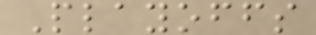Playoffs
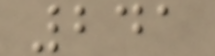241
